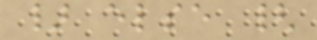} else {
